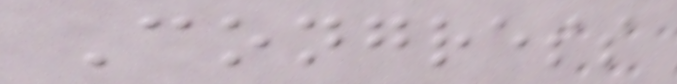Congress
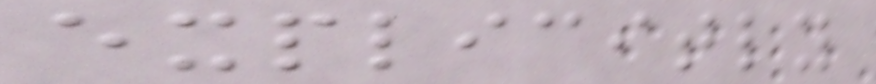explicitly
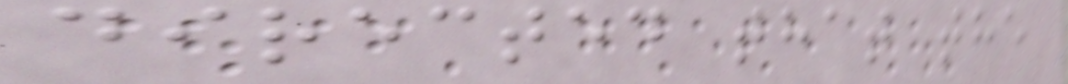directed that the
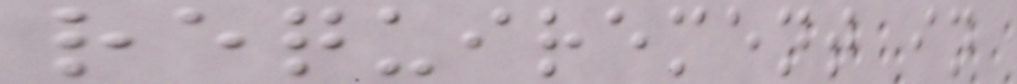requirement in
